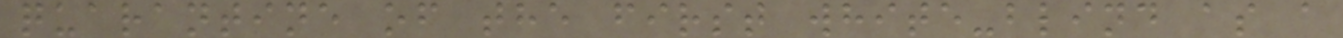quarantine of the first white-blind as a
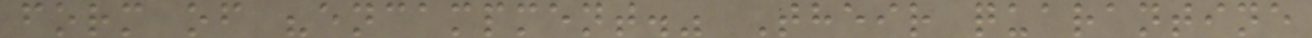form of "encampment." Their quarantine
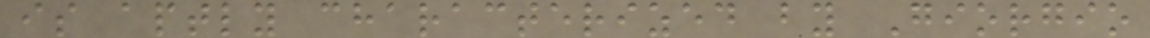is aptly characterized by Giorgio
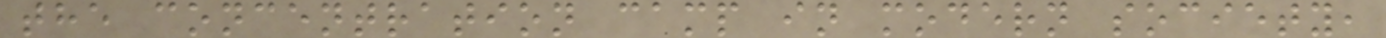the concentration camp in modern society,
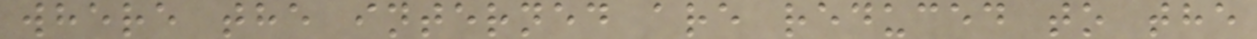where the interned are reduced to the
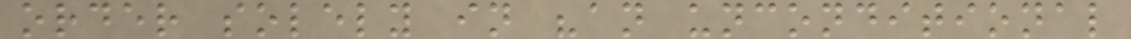order solely in "an unconditional
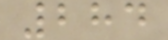284
